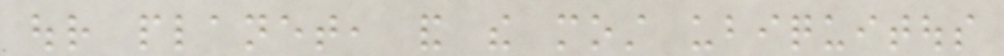our planet, and the most ubiquitous
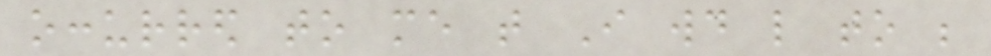occurred to me that I would like to be
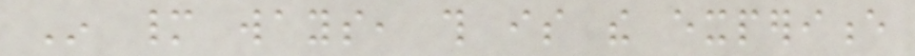In many ways, this is the experience
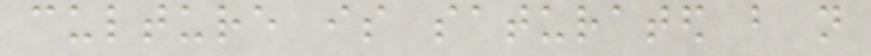culture is saturated but not
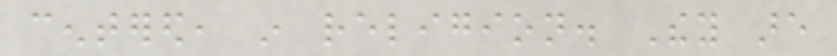centered, in religion. They are
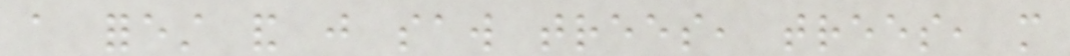a forest and just saw trees, trees, more
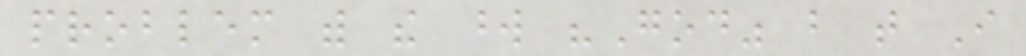problem with the word "God" but that I
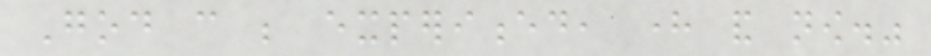God can be experienced, here and now."
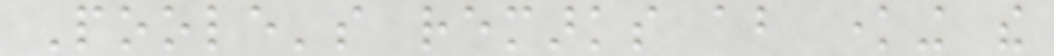Poole's remarks about knowing the
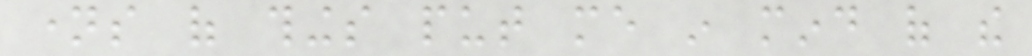names of things put me in mind of the
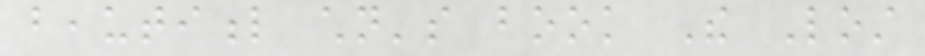beautiful children's book The Lost
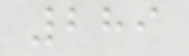289
